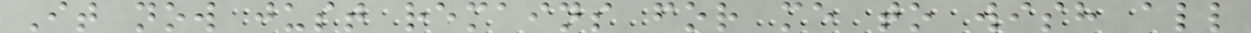It now just remains for me to wish all
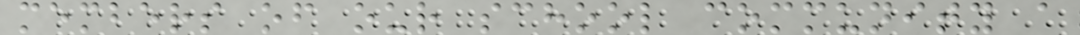members of our school community a
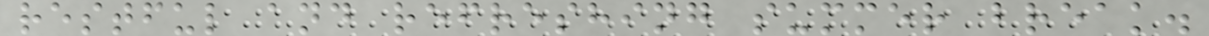restful and refreshing summer break.
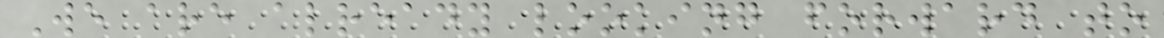We are already looking forward to
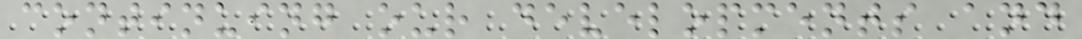continuing our developments and
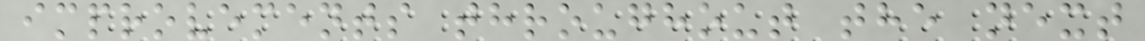improvements throughout the next
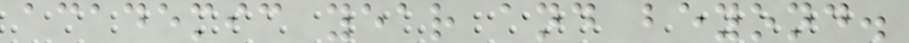academic year and beyond.
